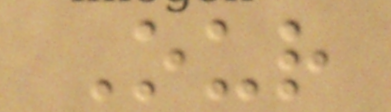Our
